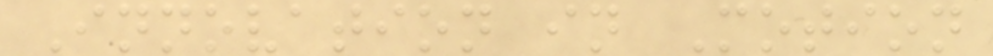Innovation in Motion
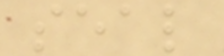seal
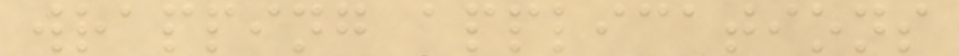wrapping applications
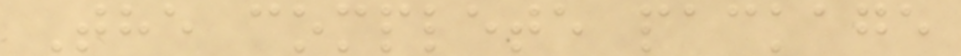The complete package
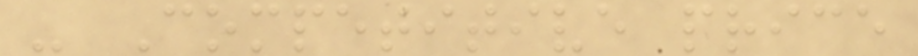- Competitive price
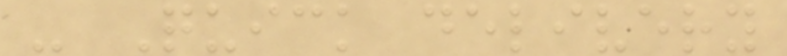- Quick delivery
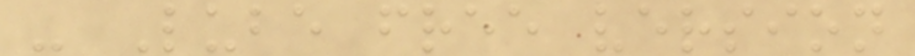- Lube free version
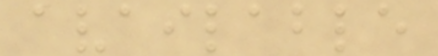available
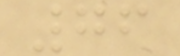76
